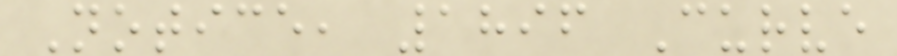Notice, 1896 Curve
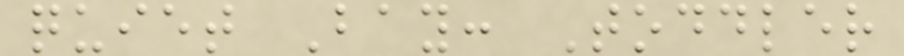quiet Bay: Toddler
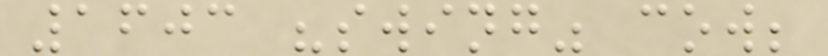1603 "swing" cow;
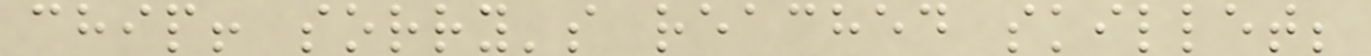chip! sorry's reached skillet;
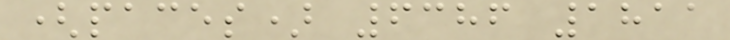(paces) 6386 1811
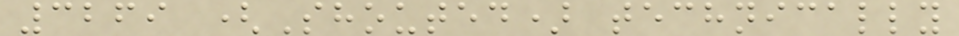3269 (Shouted) technically
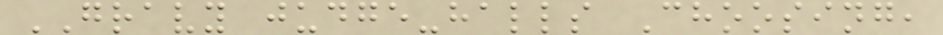GRAVY judge-halls Choosing,
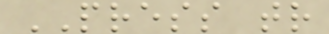PRESS tr
